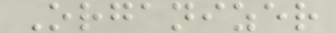Organizer
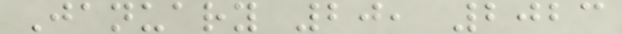January 20, 2023
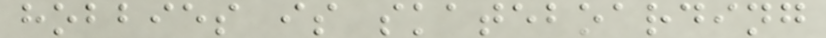hobbies is skateboarding
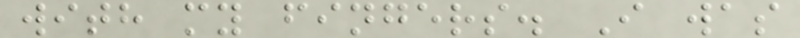with my fingers. I was
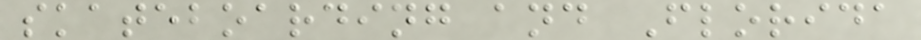skateboarding and Florida
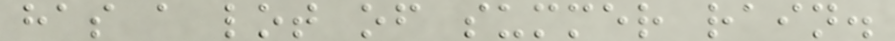has a lot of summer rain.
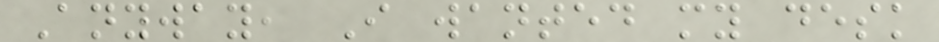Anyway, I wanted my desk
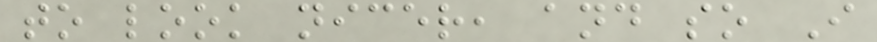to look nicer, and so I
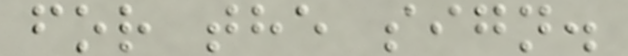for the sign.
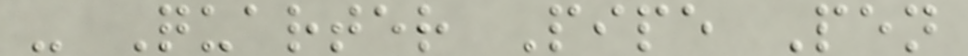- Quarter Pipe Pen
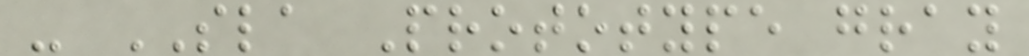- SLA Prototype gray
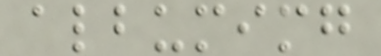albumimg
